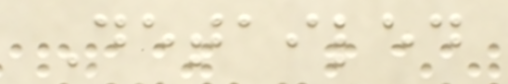Detailed
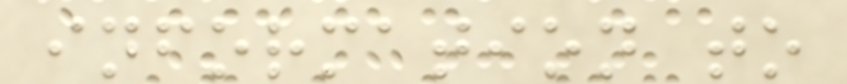information to
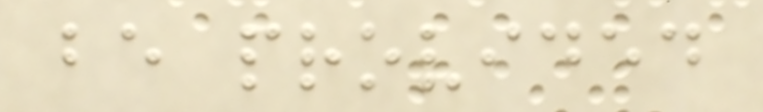be provided
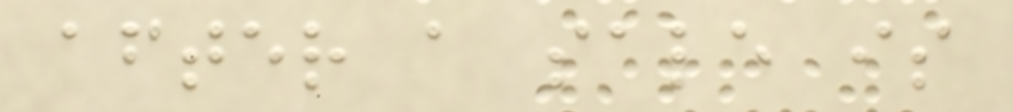after a sale is
